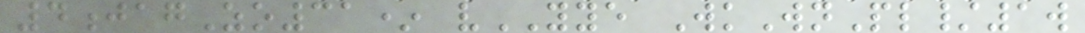4jagZo31* vYYE WkWnPl/1w
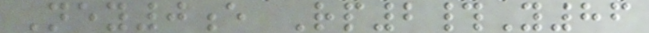Ney0e Rp2#Y86
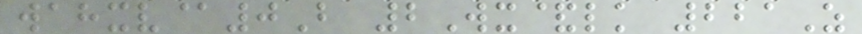wahxv@0B 2Wx&lk 221Z
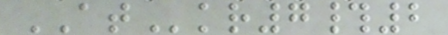ATkr7#2
